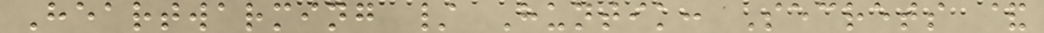Heartwarming / Huntik: Secrets &
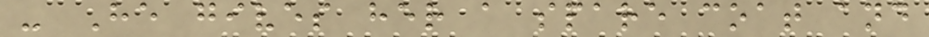- He gives her a spare coat and
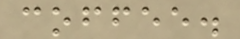coffee.
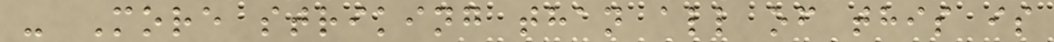- More striking than all of this is
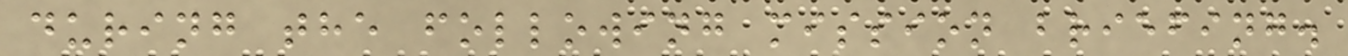during the following mission briefing.
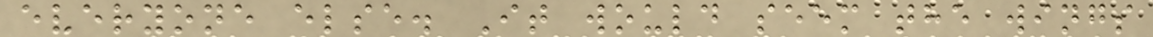everyone else. It would seem the wings
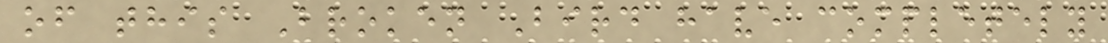of this Broken Bird have completely
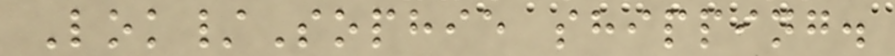Lok/Sophie shipping.
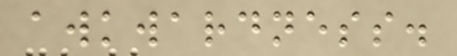awkwardness.
